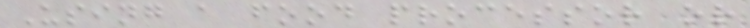Using a food processor or
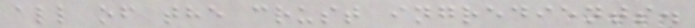all of the crust ingredients.
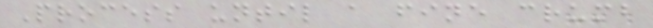Process until a fine crumb
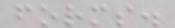forms.
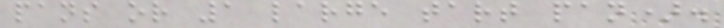pans or 1 large tart pan).
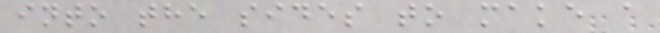into the sides to make a
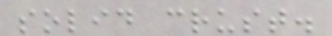solid crust.
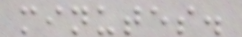minutes.
